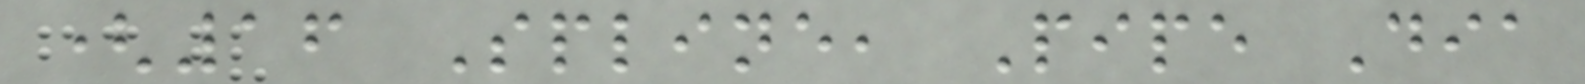(16 Spline, Pipe Dia
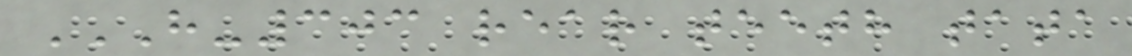H-303 REAR TEETH TATA
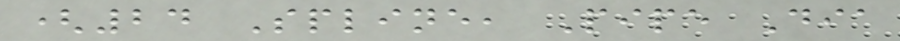(24 Spline, Pipe Dia
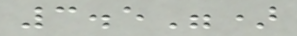3.5")
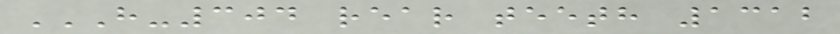H-304 REAR TEETH 1312
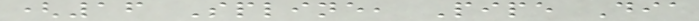(16 Spline, Pipe Dia
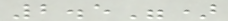2.5")
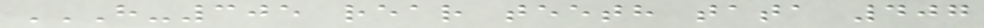H-305 REAR TEETH TATA 407
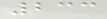233
